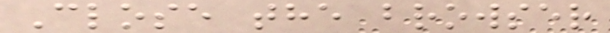Close the browser
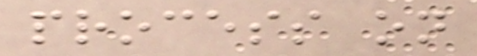process on
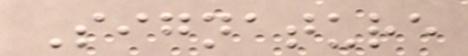Signature
